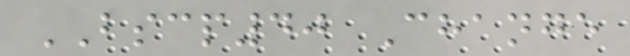BSCP40 Change
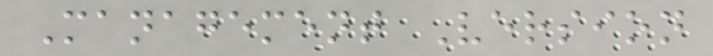Management Version
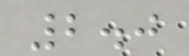2.0
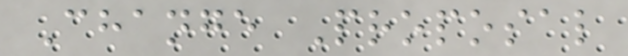Change Proposal
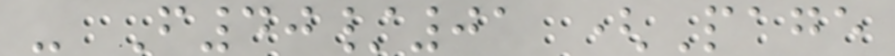- F40/01 (Page
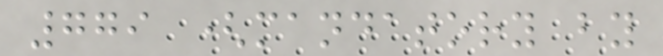779 (mandatory by
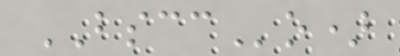BSCCo)
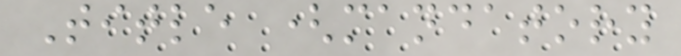Title (mandatory
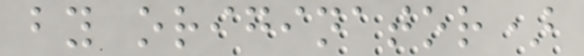by originator)
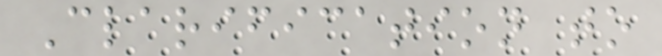Clarification to
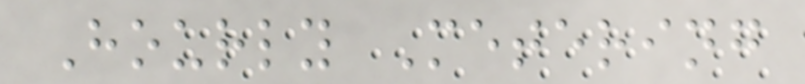Hourly Metering
